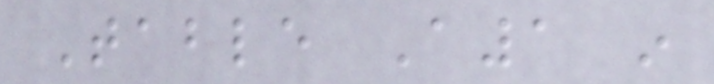Table A1 in
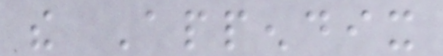the Appendix
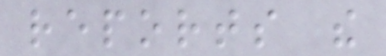reports the
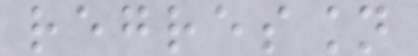regression
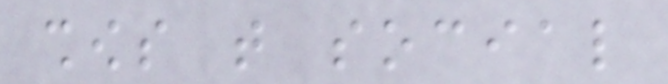shows that social
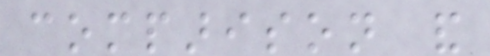comparison and
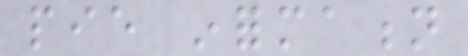pie information
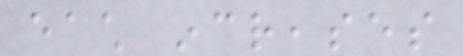each increases
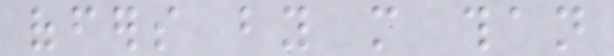offers by more than
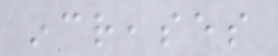increases
